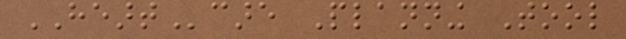HEARTcare Planning Tool
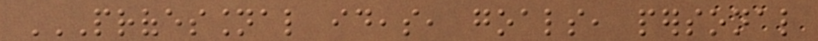PROFESSIONAL IDEAS, GOALS, PERSONAL
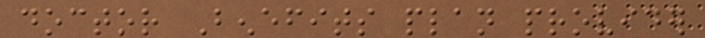doctor Benefits plan provider
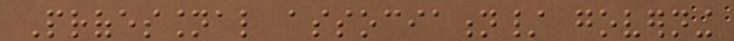Professional association/ governing
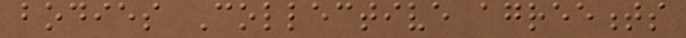bodies Collective agreements
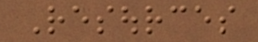Resources
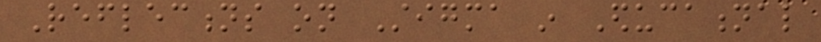Reflections on Stigma in Educational
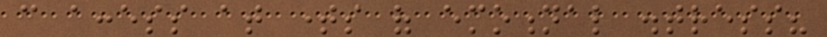can access at times of emotional distress?
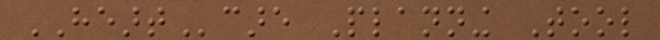HEARTcare Planning Tool
